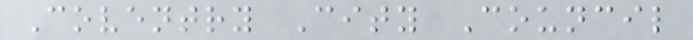Coventry City Council
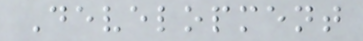Development
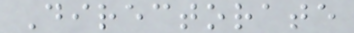Directorate
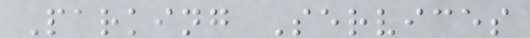Parking Services
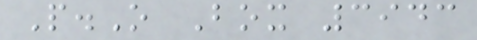P.O Box 3943
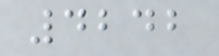4242
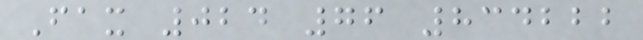Fax 024 76 834222
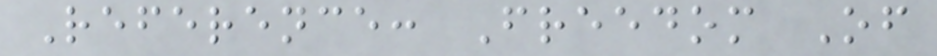Reference: Freedom Of
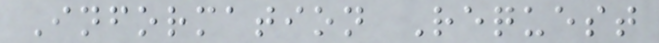Information Request
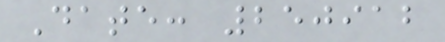Date: 250912
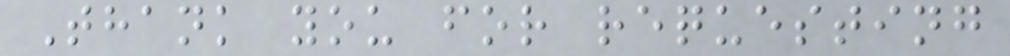Thank you for requesting
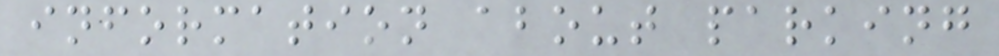information about parking
